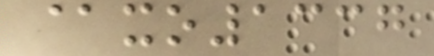@xo1337
